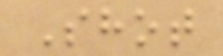Shot
